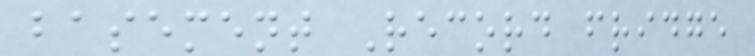basement Record fridge
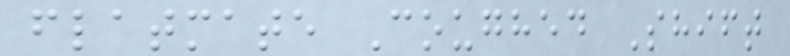flatmate Coughed Shift
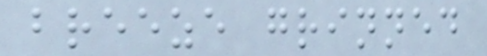breeze grinned
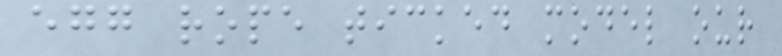egg rope ticked model our
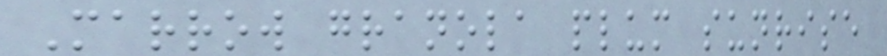Marrow granola plum sunrise
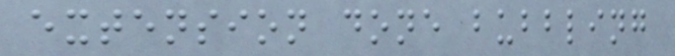extension done bubbling
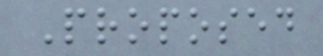Proposed
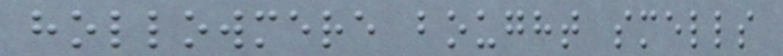hollowmere bought smells
